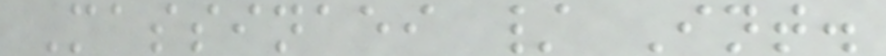Massinaei / Int.
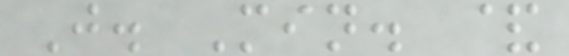J. Min. &
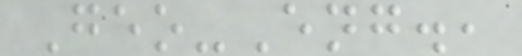Geo-Eng.,
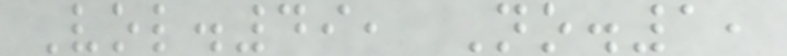Vol.49, No.1,
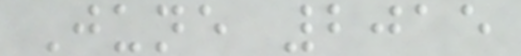June 2015
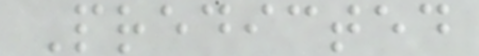Predicted
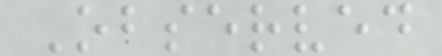Observed
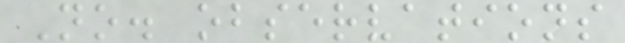No. observations
